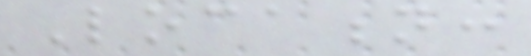Location:
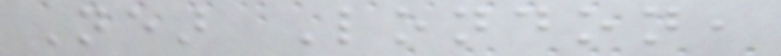Near London,
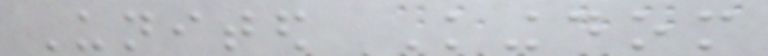United Kingdom
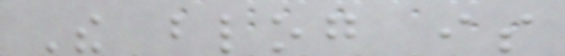The blog is
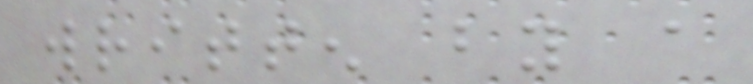written by a
